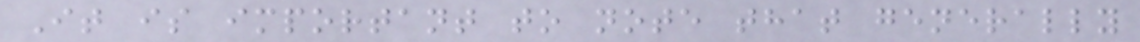It is important to note that generally
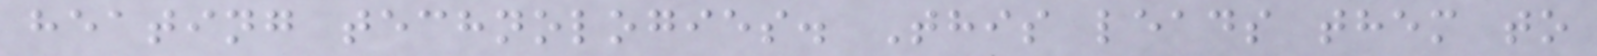heating technologies. This leads them to
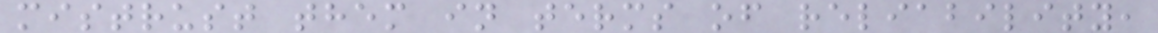mistrust them in terms of reliability,
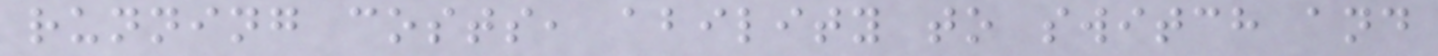running costs, ability to switch and
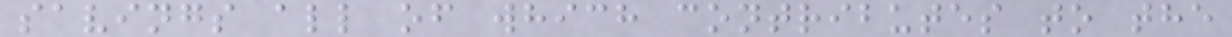savings all of which contributes to the
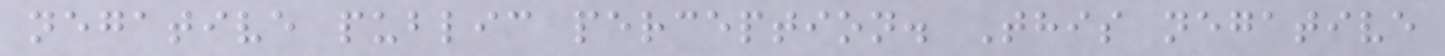negative public perception. This negative
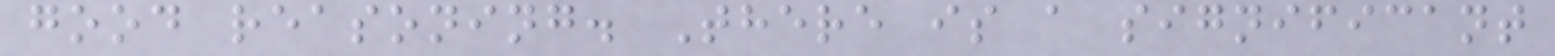good reasoning. There is a significant
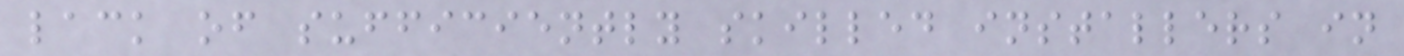lack of sufficiently skilled installers in
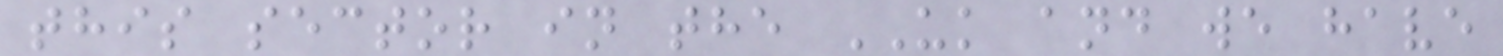this sector in the UK and we have
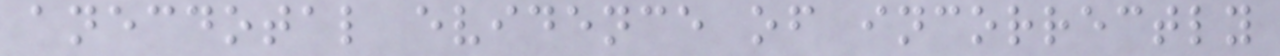anecdotal evidence of incorrectly
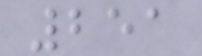251
